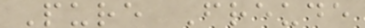Pure Freude
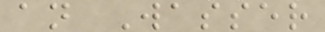an Wasser
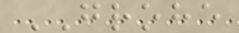GROHE
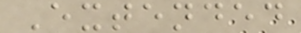Extended
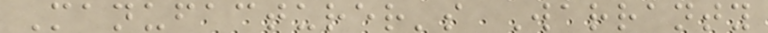Manufacturer's Warranty
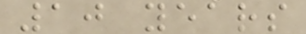10 years
